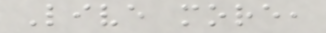Live more,
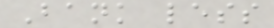Bank less
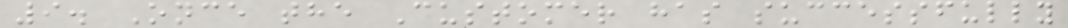9. Once the Customer has successfully
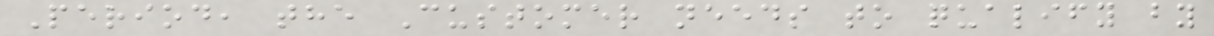Period, the Customer needs to qualify by
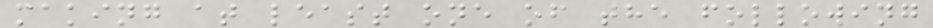making at least one of the following
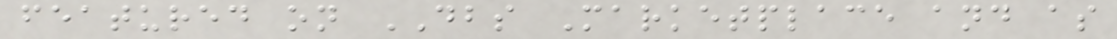featured on DBS Marketplace and as
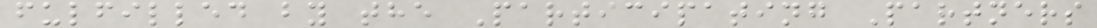fulfilled by the Participating Partners
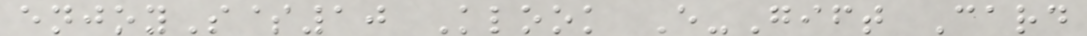enjoyS$10 Klook E-Gift Card
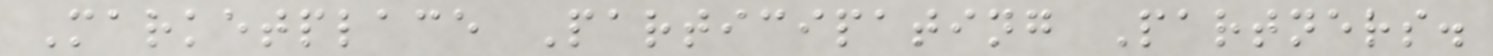Marketplace Participating Partners.
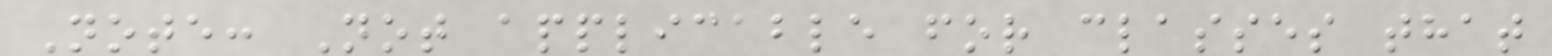Note: Not applicable for classes that
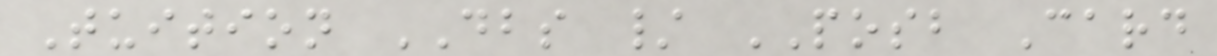Tuition DBS / POSB Card
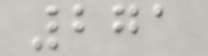271
